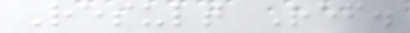Result Ref.
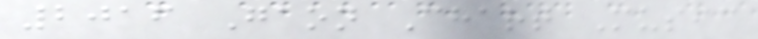2016 Gaon Chart Music
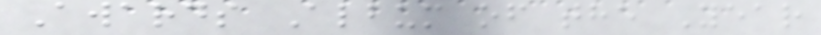Awards Album of the Year
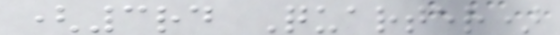(3rd Quarter)
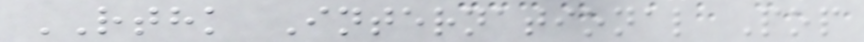RTHK International Pop
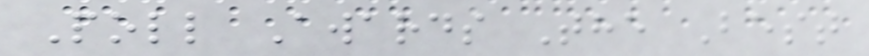Poll Awards The Best
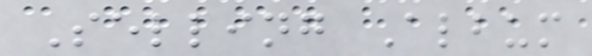Selling Album
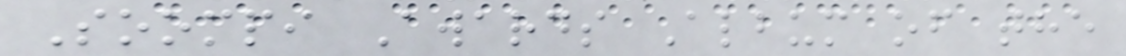Soompi Awards Album of the
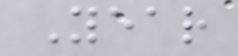Year
